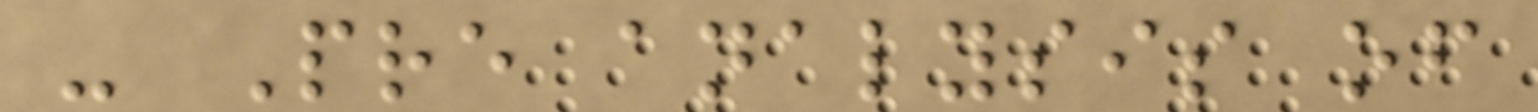- Pre analysis of
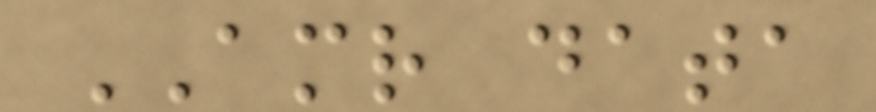AMR data
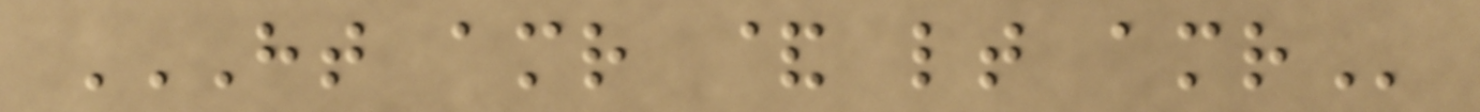HT AMR & LT AMR
